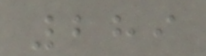289
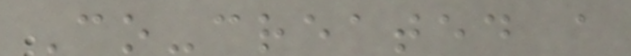Co-created a
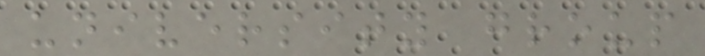university group
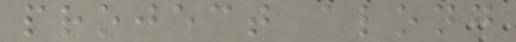project along
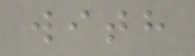with
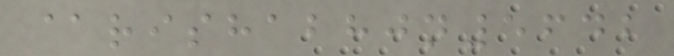@rishabhjn5642
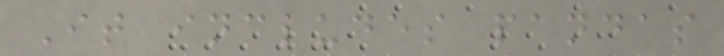It includes pandas
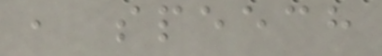, speech
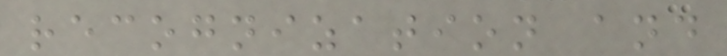recognization and
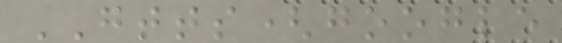GTTS(google
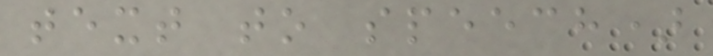text to speech)
